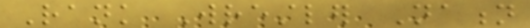Rank Wrestler Nation
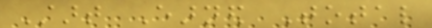Start Earned Total
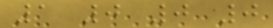1 0 0 0
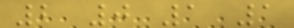2 0 1 1
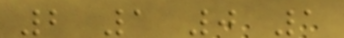2 1 0 1
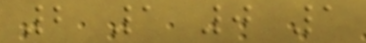2 1 0 1
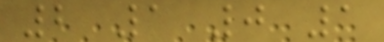2 1 0 1
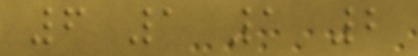6 1 1 2
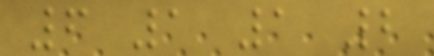6 1 1 2
